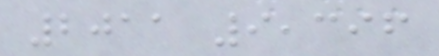2011 9,396
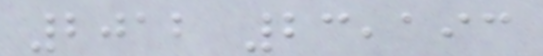2012 23,193
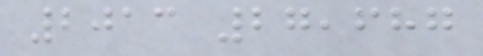2013 27,687
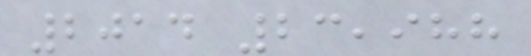2014 23,988
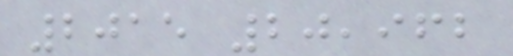2015 20,962
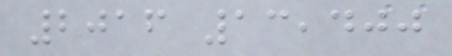2016 13,400
